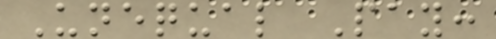Unequal Pay:
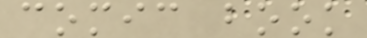comic book
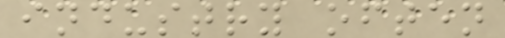industry often
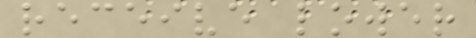receive lower
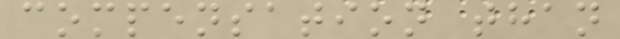compensation than
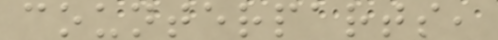counterparts,
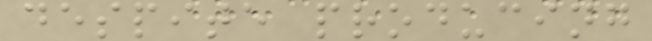despite producing
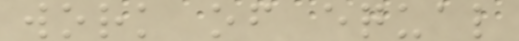work of equal
